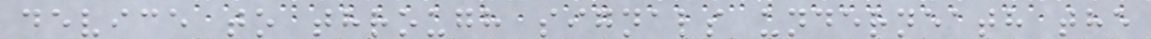device to through signals underneath the
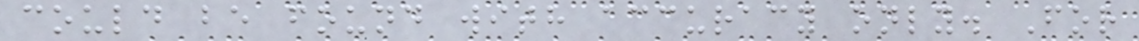could be found with accuracy only. For
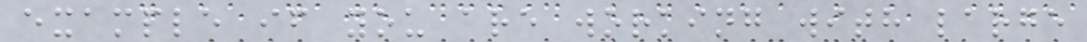example if you are working with large
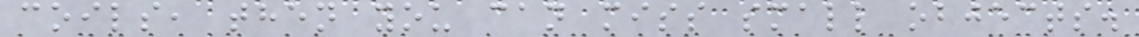coils, then you can miss small objects.
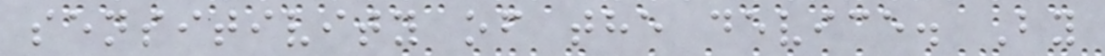sensitivity of the device. By
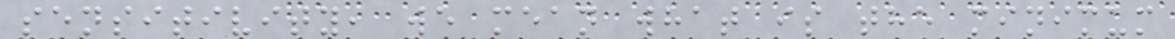sensitivity, we mean what is the minimum
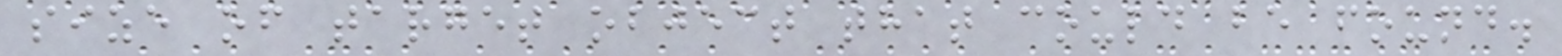size of target object that could be found.
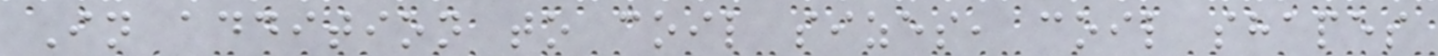In addition to coil sizes, coil shapes
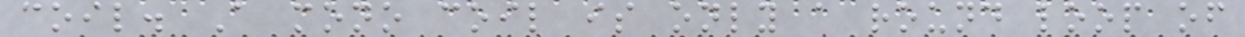coil. A mono coil is only a round loop of
